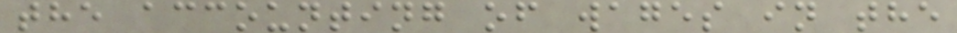the accounting of wages in the
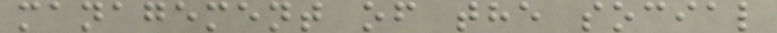management of the social
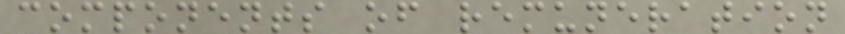components of remuneration
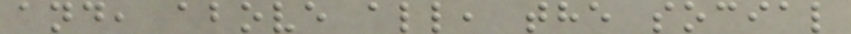and, above all, the social
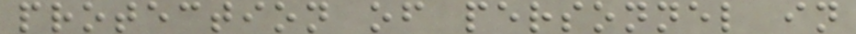protection of personnel in
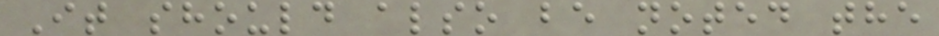It should also be noted the
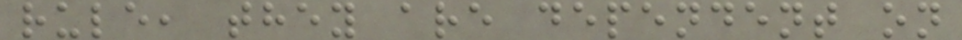rule, they are dependent on
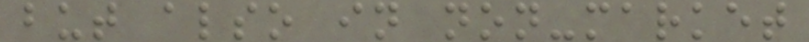but also in non-market
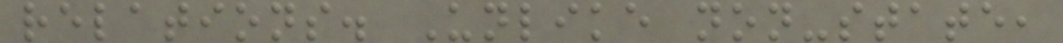relations. Unlike non-state,
